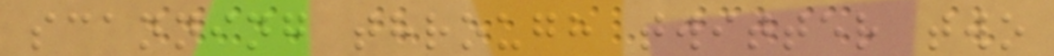scanning through twitter two
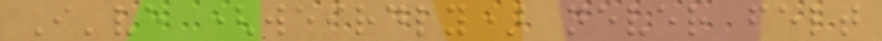I've (weirdly) never felt
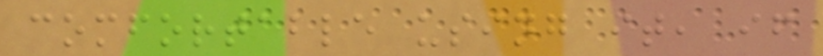comfortable using it, if
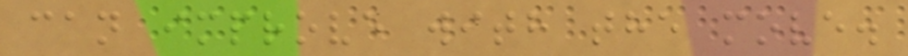can improve with the move.
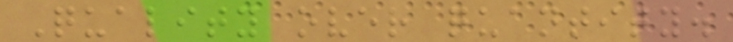Quality over quantity.
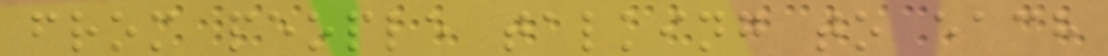from people talking to each
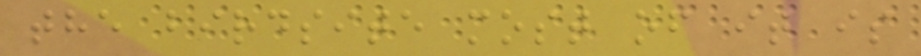the birdsite most of it is
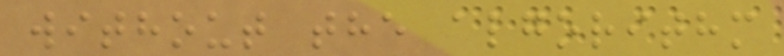without the algorithm
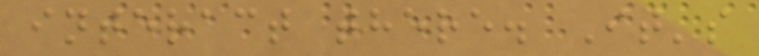interact there. It's
